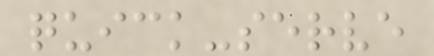quick-serve
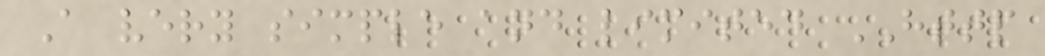A very simple and limited HTTP
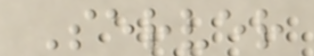Server
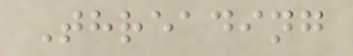Threading
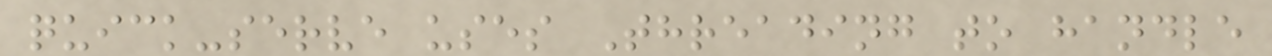quick-serve uses Threading to handle
